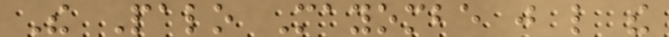The Palo Mayombe just like the
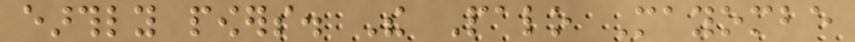earthly powers. The Palo Mayombe
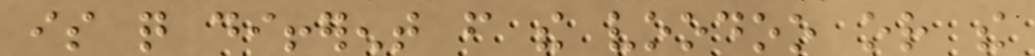is quite different from the voodoo or the
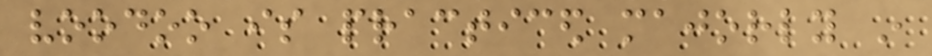voodoo is practiced majorly in
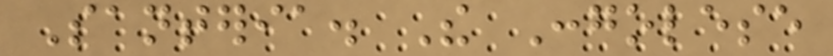Santeria. The Congolese
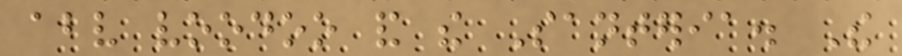above voodoo and the Santeria. The
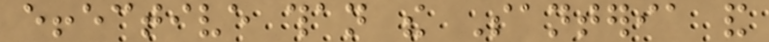effective than the Santeria and
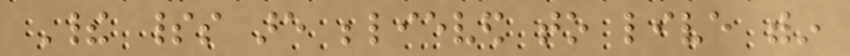Their spirits are believed to live within
